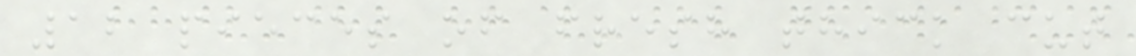12 pieces of fresh thick cut
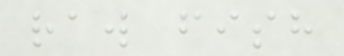raw fish
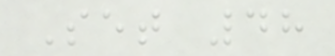Set 48
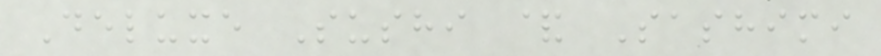Deluxe Sushi & Sashimi
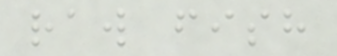raw fish
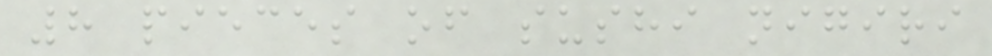8 pieces of sushi nigiri
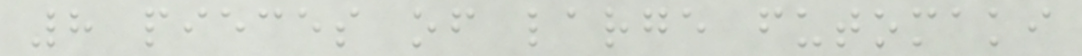8 pieces of large futomaki
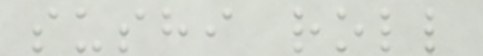sushi roll
